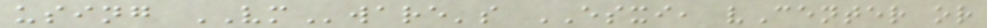using VMware's ESXI, vCenter or
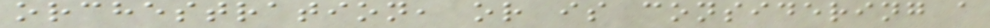orchestration, or is considering a
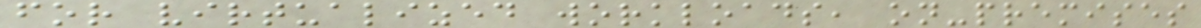for virtualized workloads, on-premises
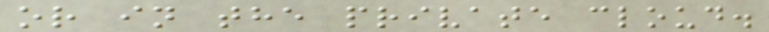or in the private cloud.
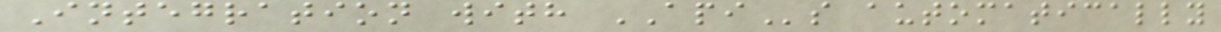Integration with APIs automatically
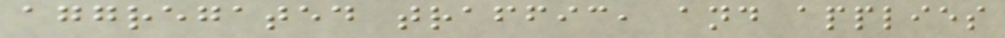aggregated traffic, and applies
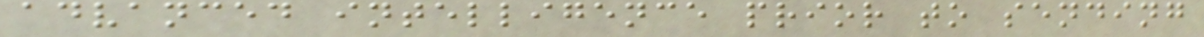advanced intelligence prior to sending
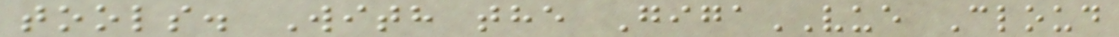tools. With the GigaVUE Cloud
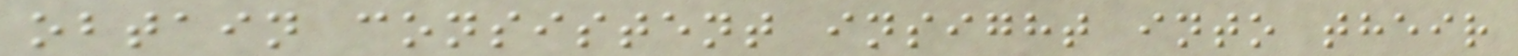obtain consistent insight into their
